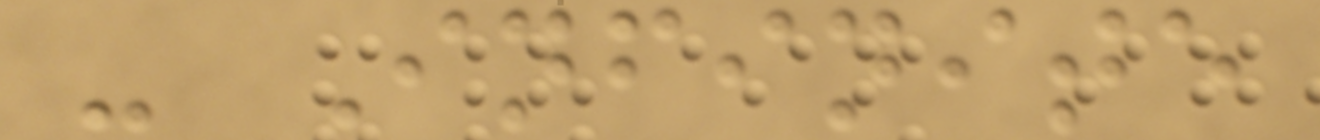- Infinite
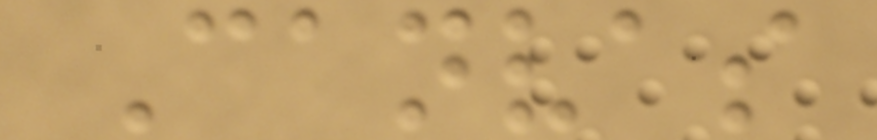Canvas
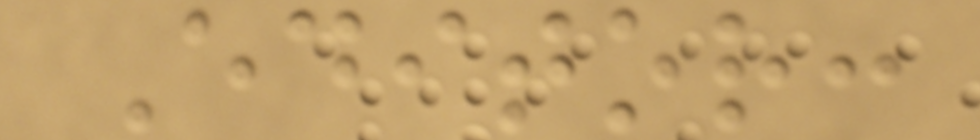Editor:
